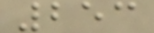253
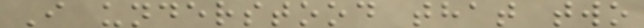I understood that two
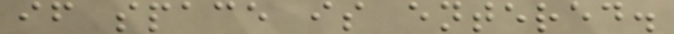if space is entered.
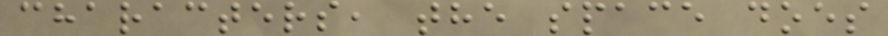characters, the space does
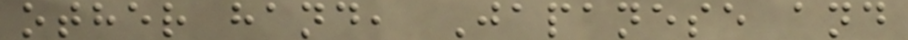other hand, Japanese and
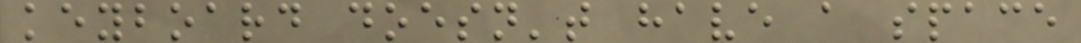keyboard doesn't have a space
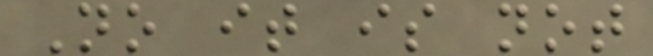No it is not
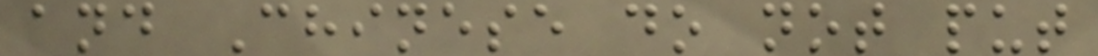and Chinese do not put
